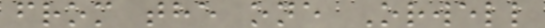from the one Orwell
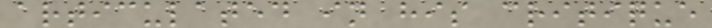articulated in his critique
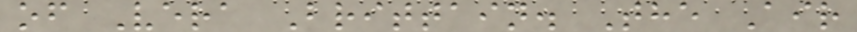of Vera Brittain. The Air
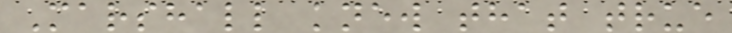Marshall knew that true
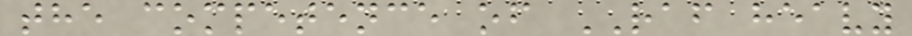the competence of RAF heavy
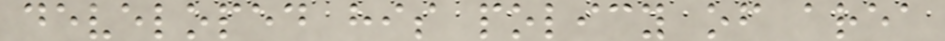developed his policy of area
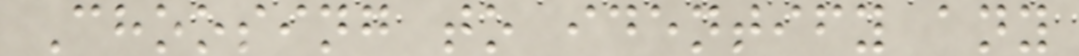Choosing to identify any
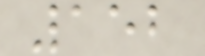152
